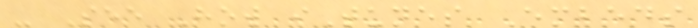- See How iTunes Embeds
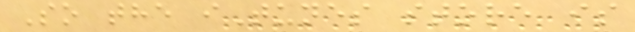So the iTunes store is
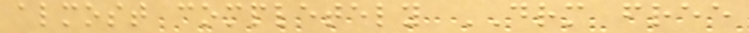almost completely DRM free
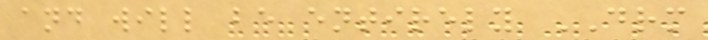and will be entirely DRM
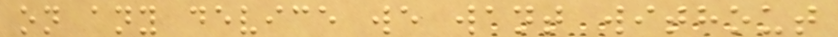on any device we want without
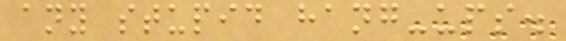any stupid hang-ups.
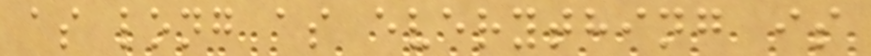as long as everything is
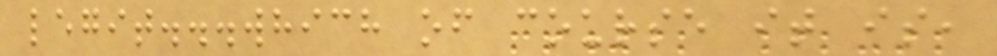legit...which of course it is,
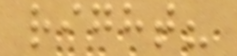right?
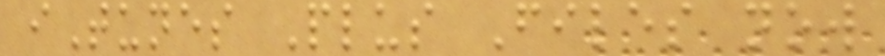iTunes Plus Files now
